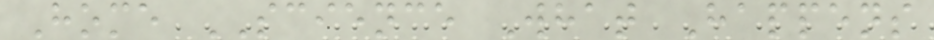Home SCIENCE What Happens
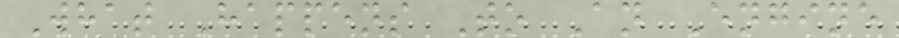What Happens To An Engine
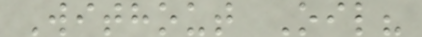Without Oil?
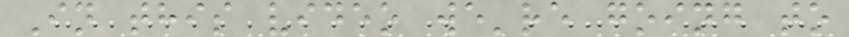In this video we're going to
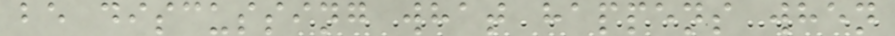be discussing what happens when
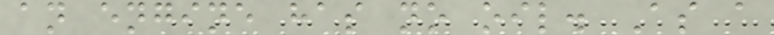an engine has no oil. As a
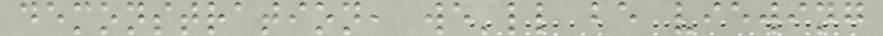demonstration, we'll be viewing
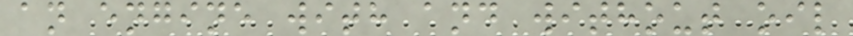an engine with and without oil
